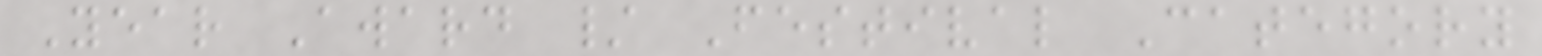Year Award / Festival Category
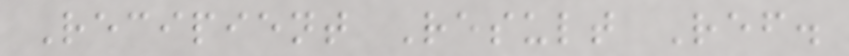Recipient Result Ref.
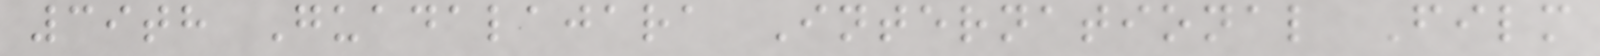39th Guadalajara International Film
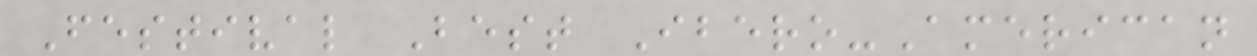Festival Best Ibero-American
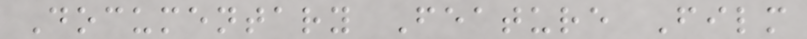Documentary Feature Film
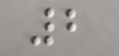2
